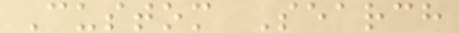Custom Search
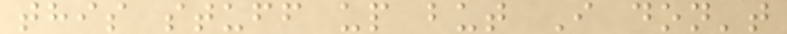this stuff up but I don't
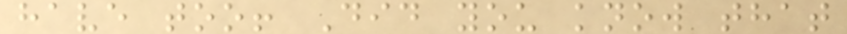have too! Did you know that
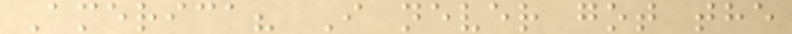America? I never got the
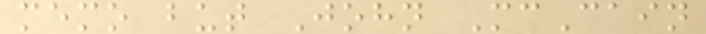memo but John McCain
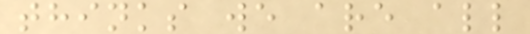thinks we are all
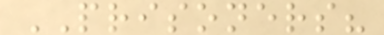PRISONERS?
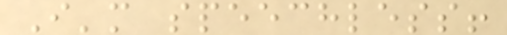I'm speechless!
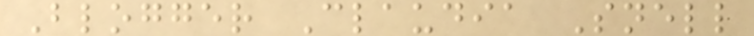Blogger Claudia Snell
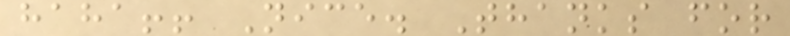haha!! Nice. Thanks for
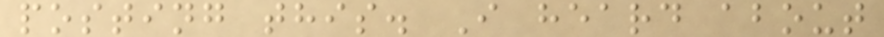posting this. I heard about
